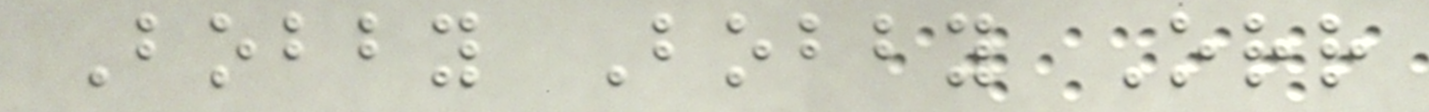Bobby Bobby Orr
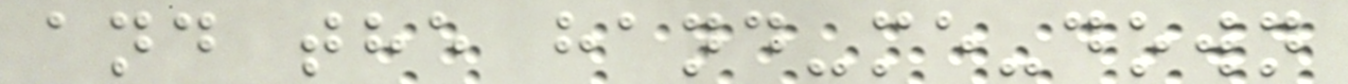and the hand-me-down
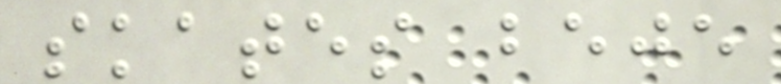skates beje
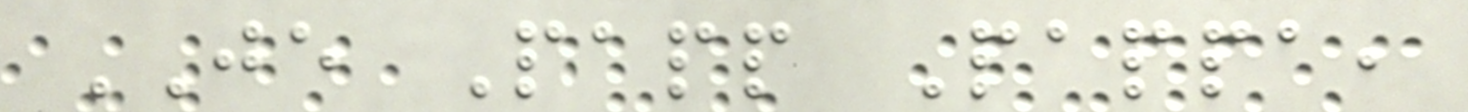JE Papp Pappa,
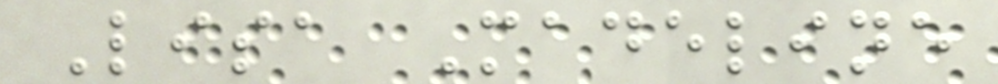Lisa Madeline
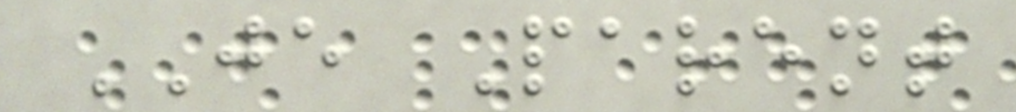JE Parent
